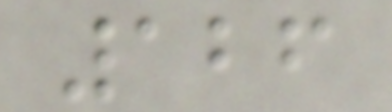126
